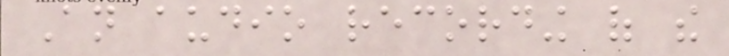An audio recording of the
